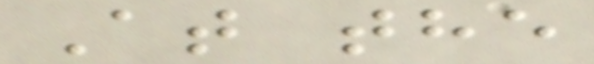At the
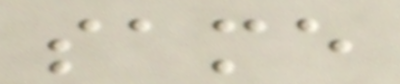same
